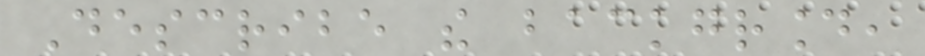Describe the background,
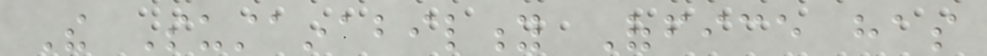The Sustainability Office has
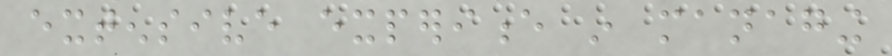extensive experience in managing
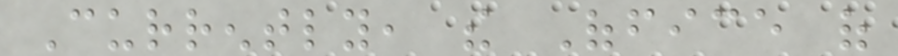Currently, the Office of
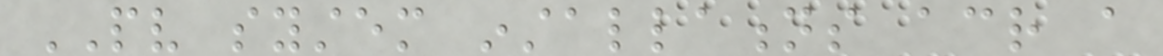PV system installations across a
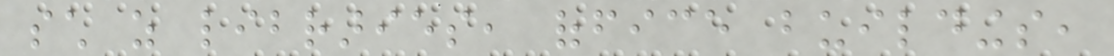such as libraries, office buildings,
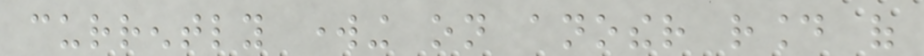currently working on another round of
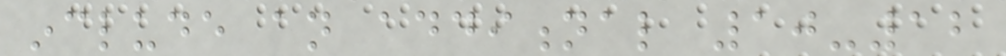include an additional 10-12
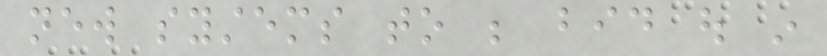new systems to be bid out in
